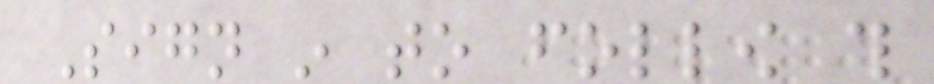Sign in to follow this
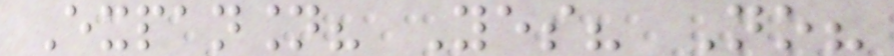Expansion? Yes? No?
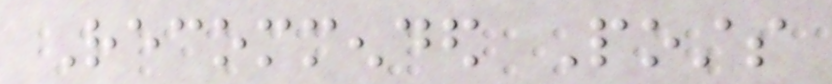Recommended Posts
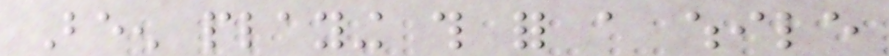Been playing this for a while
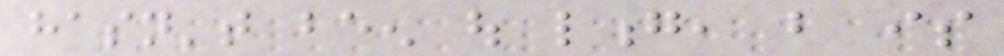hasn't been out long, but is
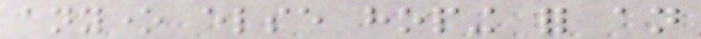anyone else hoping for an
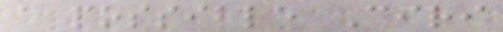a possible Ciri
